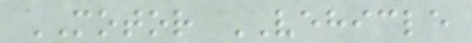MOTOR VEHICLE
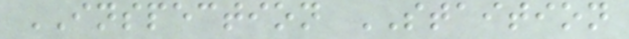INSPECTION STAITION
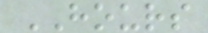HOURS
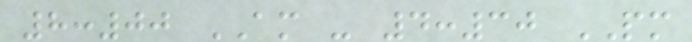8:00 AM - 4:30 PM
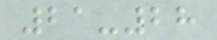21-28
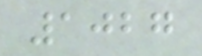1027
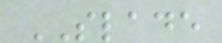SLADE
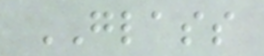GLASS
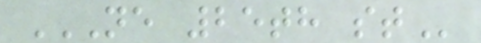NE 25TH ST
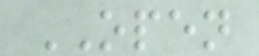OPEN
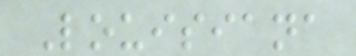Louisiana
